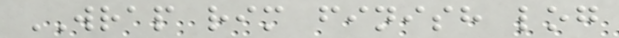WRAP rim finish log
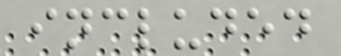included
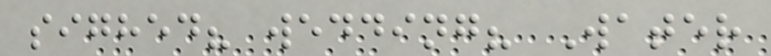sighed? wedding? Water
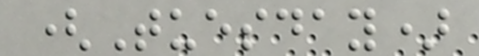(Tuesday)
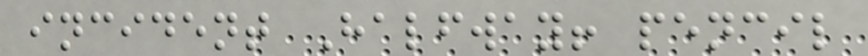incident Halfway! pencil
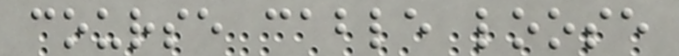course cable loose
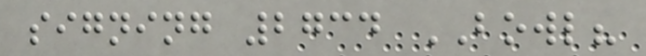signing 2734 BOWL?
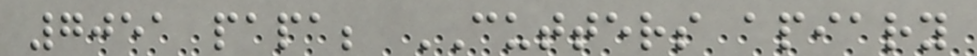7051 papa; CUTTERS apiary
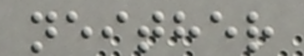neither
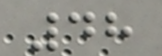48
